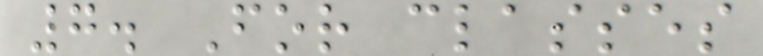7. For classes
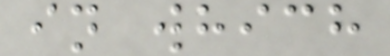in which
